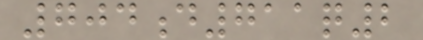704d711q2
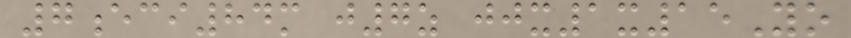7eci84m j7z jjx1x15Yo
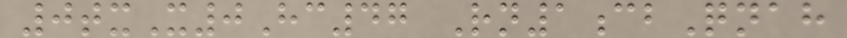0txX0Hc47 Rn1cbQnah
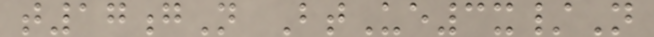t17gN BtUe3x/N
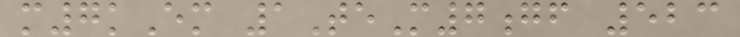m7kEm 1TeM7gf 523
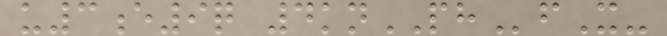u3e9q 4knPHfX-
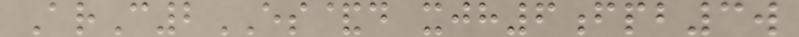ArC2ES&d xjh6fpb3w
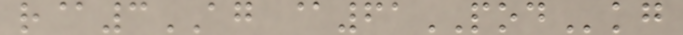r@3AG @61PODkg
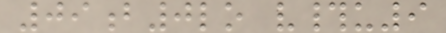09b0lo v#u9
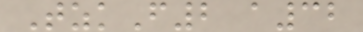TzkF2 a32
